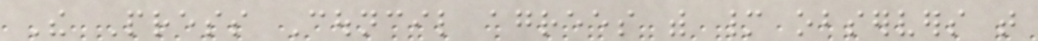The Press Council agrees with many observers that
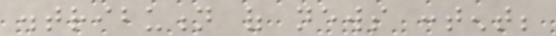distribution of news content;
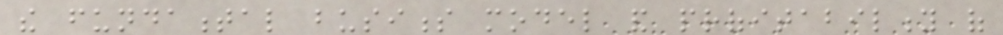the fundamental business model and profitability of
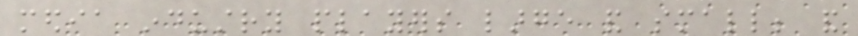media industry players large and small; and
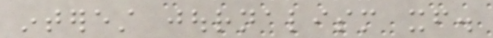interest journalism itself.
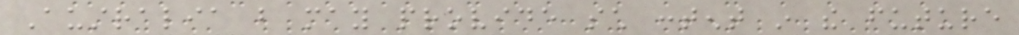Australia but may provide such content in the future
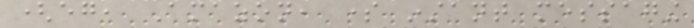(eg, Amazon, some instant messaging
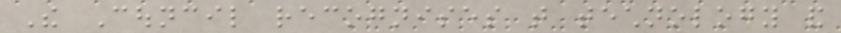The Council recognises that technology and
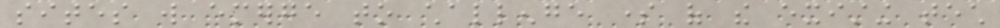sites will emerge to challenge some of the existing tech
